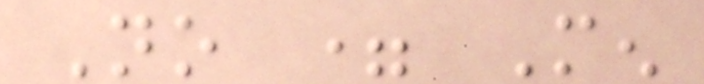No = Men
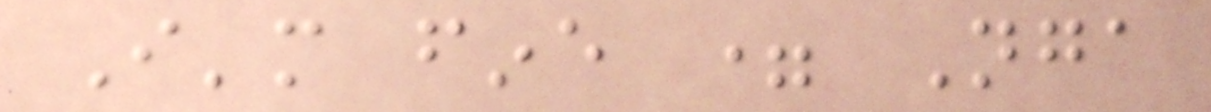I'm fine = Nga
